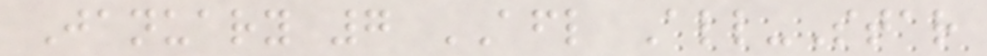January 7 AFL All-Star
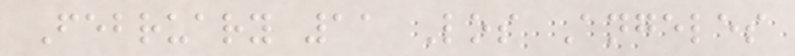February 11 Los Angeles
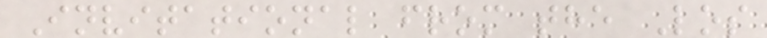Invitational from the Los
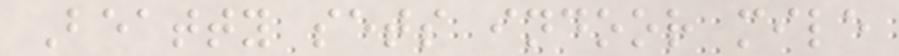Beatty sets indoor mile
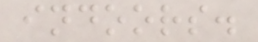indoors.
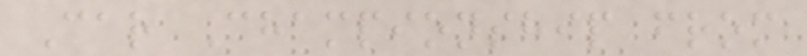Car Championship from
